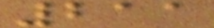211
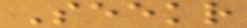Seekr
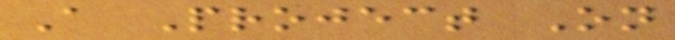A Project On
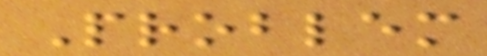Problem
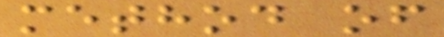method of
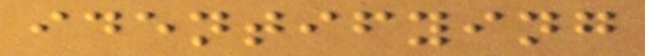identifying
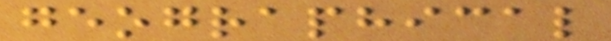geographical
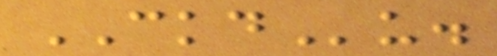CKDu.
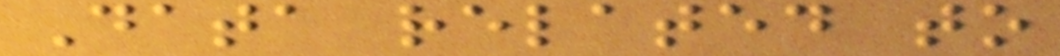Data related to
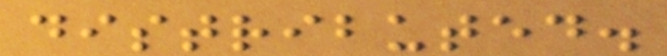distributed.
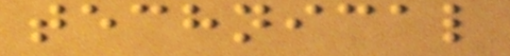technical
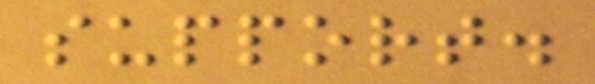support.
